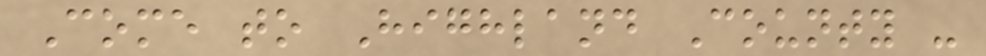Come to Highland County -
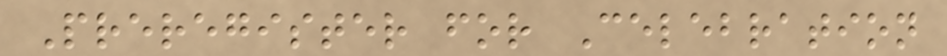Preregister for Celebration
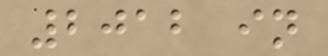2012 in
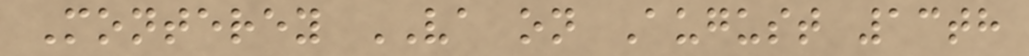Monterey VA on August 13th
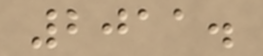2011.
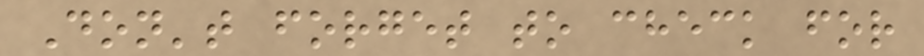Don't forget to check for
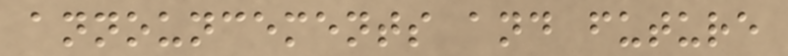announcements and future
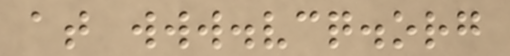at www.vcq.org
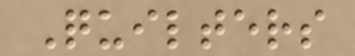Quilters
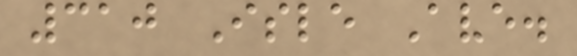310 Isle Ave.
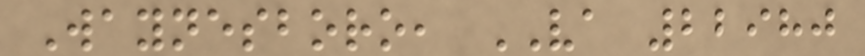Waynesboro, VA 22980
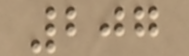207
